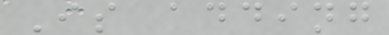Is adding
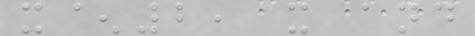x^2, x and
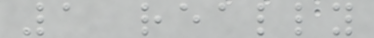1 really
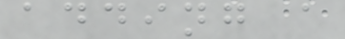adding a
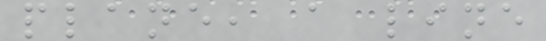plane, a line
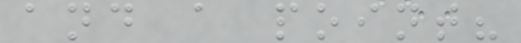and a point?
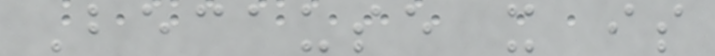Because x is
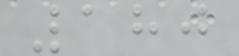180
